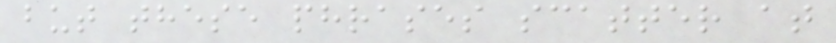but these phrases scatter at
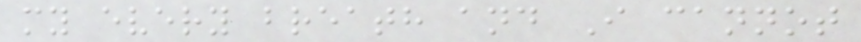my every breath and I cannot
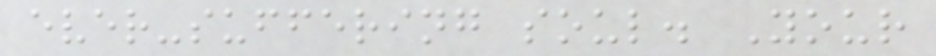ever-suffering soul. Your
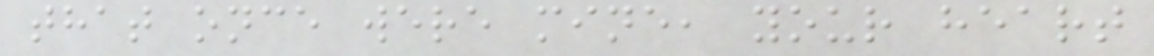that once were mine, your heart
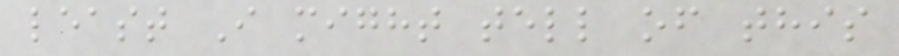least I might tell of this
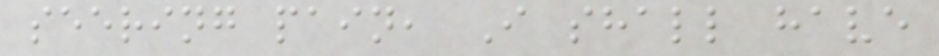seering pain, I shall have
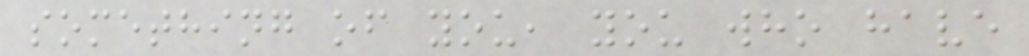something of you, you who have
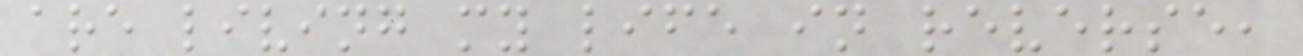are living my life in reverse,
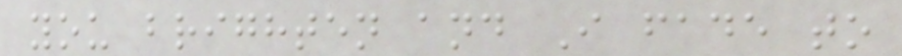you brighten and I fade to
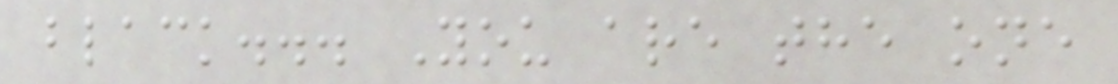black... You are the one
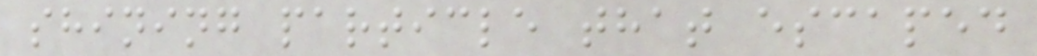shining particle that escaped
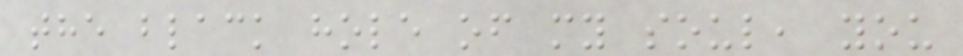the black hole of my soul, you
